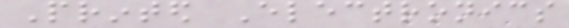Printed Electronics
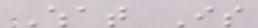What Is
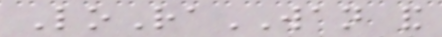LoRaWAN and
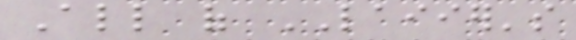All of LAIIER's
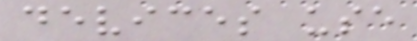devices use
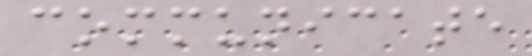communicate
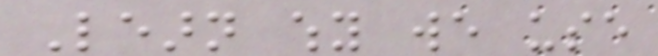Learn why we use
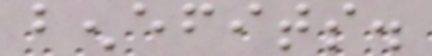benefits.
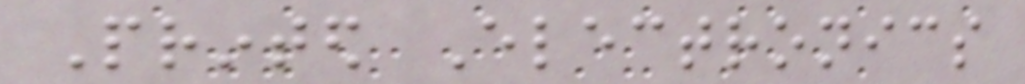Printed Electronics
